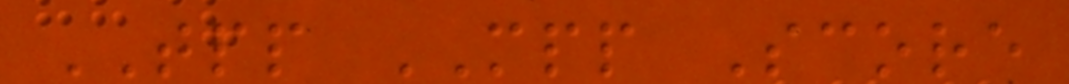TPP MPP Score
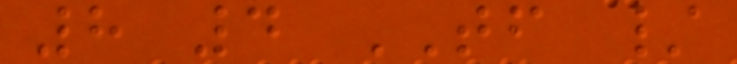8 4 TF /
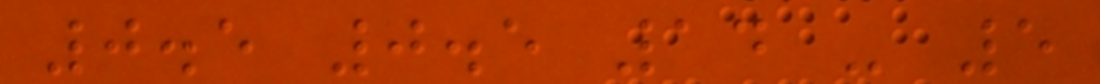0.5 0.5 14 - 5
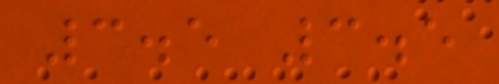3.5 3.5
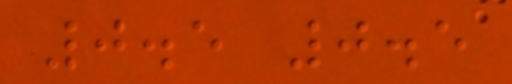0.5 0.5
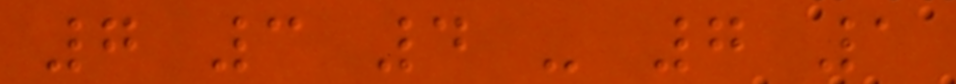7 3 4 - 7 1
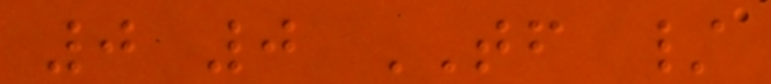0 0 TF /
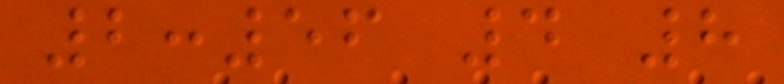2:56 4 8
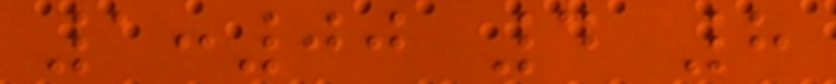1:00 4 8
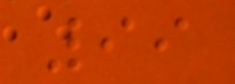99
